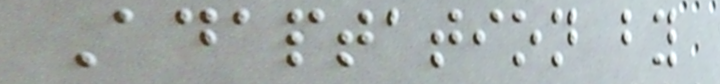Adaptation by
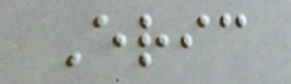Eric
